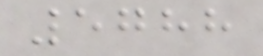5788
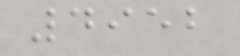4952
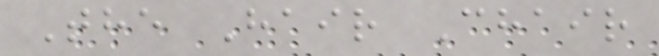The Hair Chair
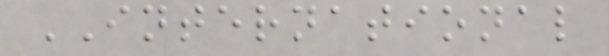INTERNATIONAL
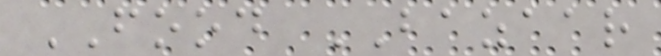FOOD BAZAAR
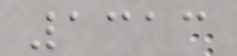1313
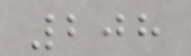208
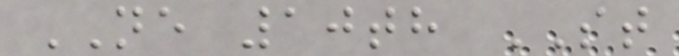NE 10th ST
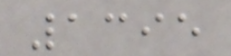1395
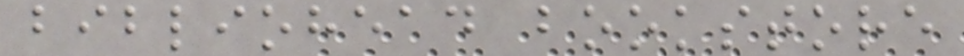bibliohead bookstore
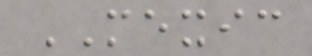MEXIC
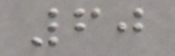60
